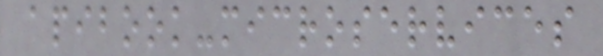apibook-microservices
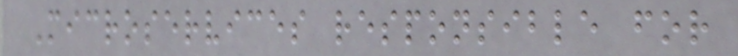Microservices responsible for
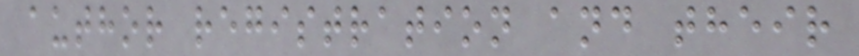author registration and their
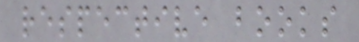respective books
